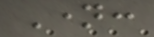Name:
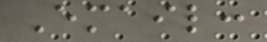Email:
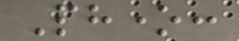Phone:
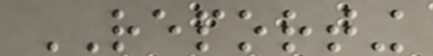REPORTING
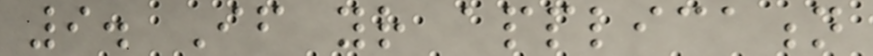9. If your application
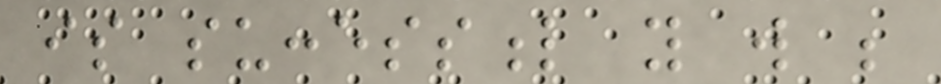is successful you will be
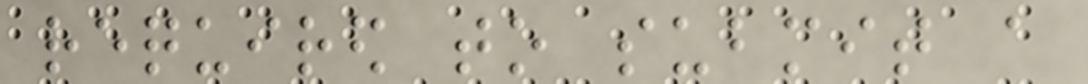required to submit a
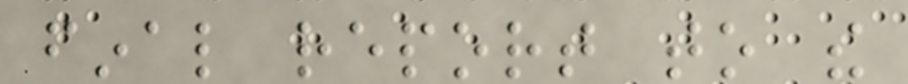final report to the
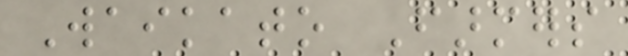Waikato Farmers
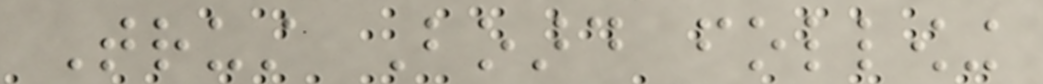Trust Board following
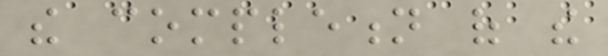the completion of the
